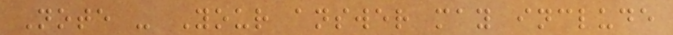Note - Your answer may include
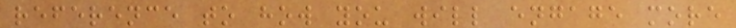reference to how you will engage more
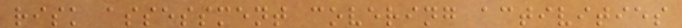risk assessment covering activities
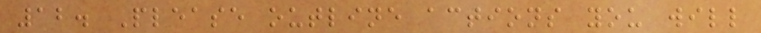12. Please outline actions you will
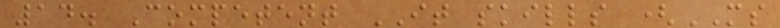14. Competent IT skills (MS
